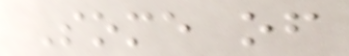Some of
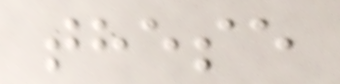these
